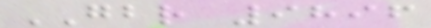GBR 9896
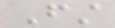First
